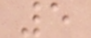5
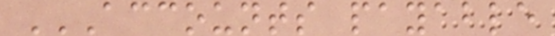ACCOUNTS PAYABLE
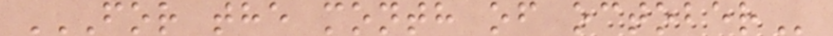FOR THE MONTH OF OCTOBER
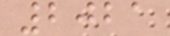2021
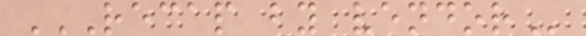RECAP BY VENDOR
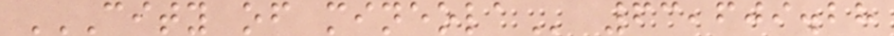CITY OF MINEOLA 63,609.28
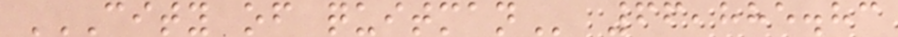CITY OF QUITMAN 66,885.83
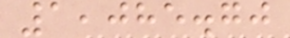1,085.70
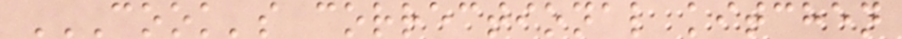COOK'S CORRECTIONAL KITCHEN
